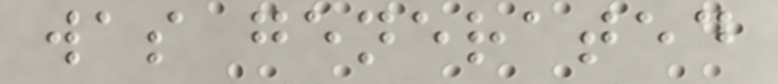was generated
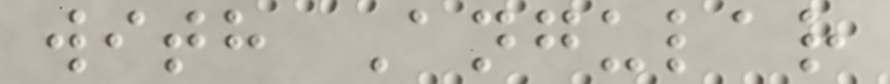with Angular
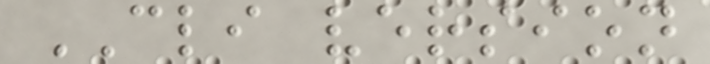CLI version
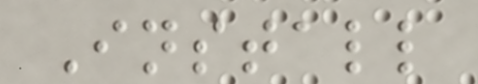Install
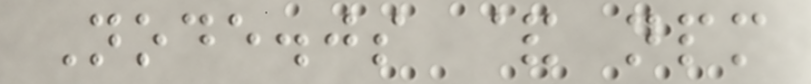Node.js & npm
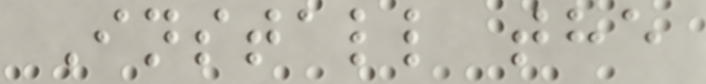Install the
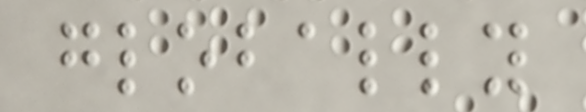globally
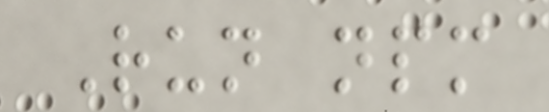Run npm
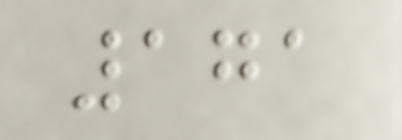171
